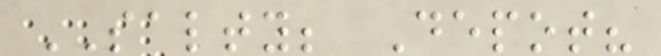SALTY; Depot?
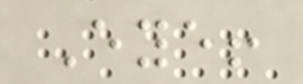Eye!
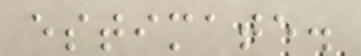estimate.
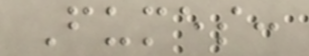Fumes:
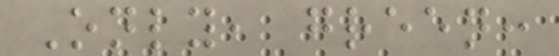Only, green:
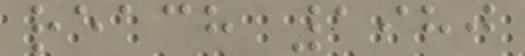reach 1980
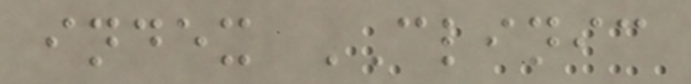index CLINIC
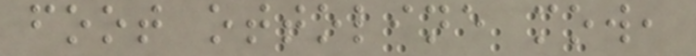foot ottoline mow,
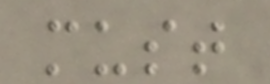must
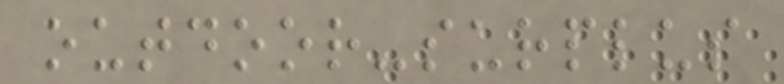outdoor-surplus
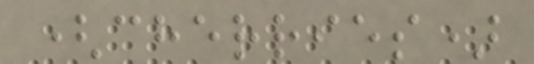(cherries)
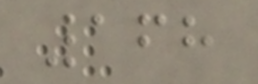168
